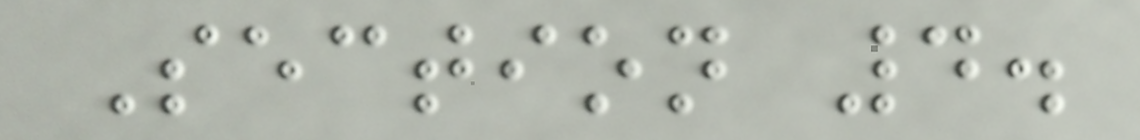Section 4.
